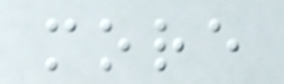more
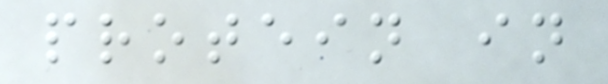protein in
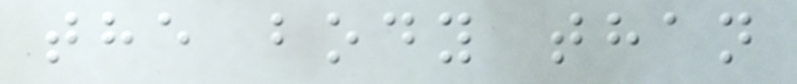the body than
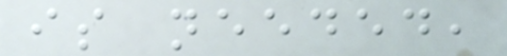is needed,
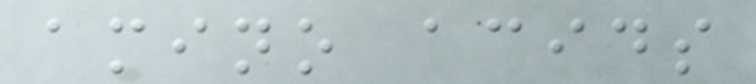amino acids
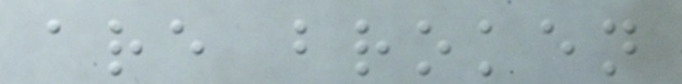are broken
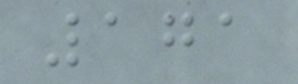171
